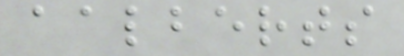aalberts
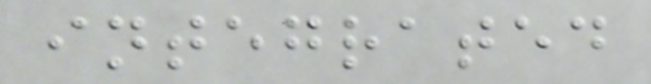integrated
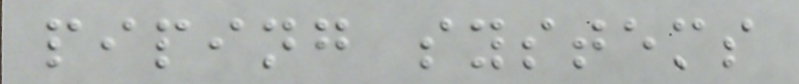piping systems
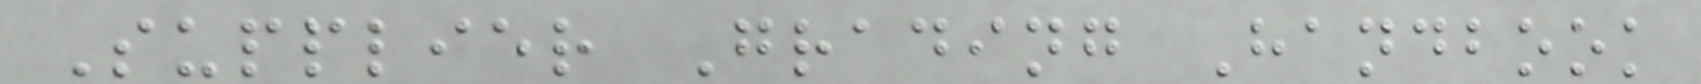Supplier Grading Handbook
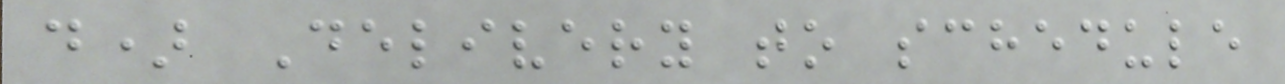d) Delivery to schedule
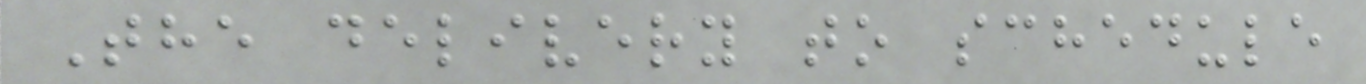The delivery to schedule
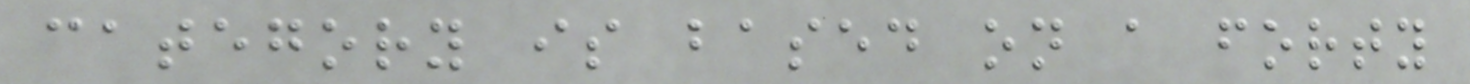category is based on a forty
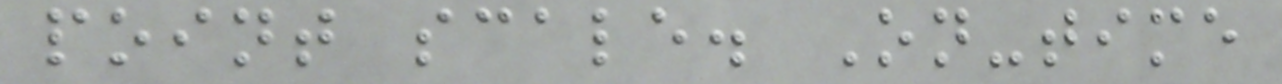point scale. On-time
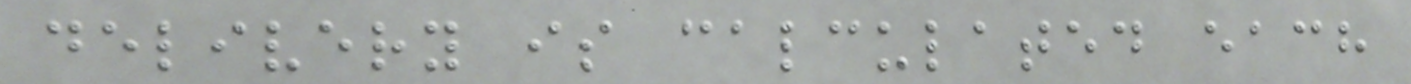delivery is calculated each
